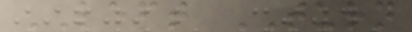LEFT TURN
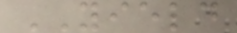YIELD
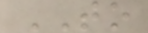TO
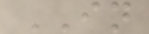IN
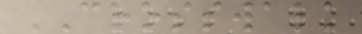CROSSWALK
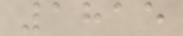1815
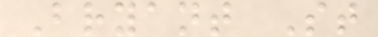Bryant St
